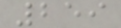259
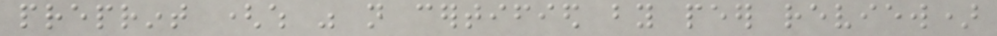preprint (which was not certified by peer review)
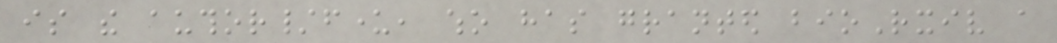is the author/funder, who has granted bioRxiv a
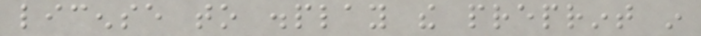license to display the preprint in
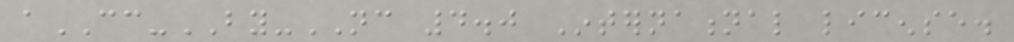aCC-BY-NC 4.0 International license.
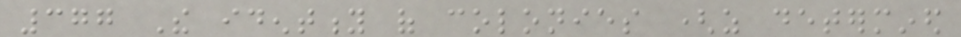377 The identity of colonies (as determined
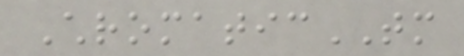ChromaticTM
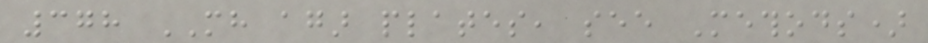378 MH agar plates, see Methods)
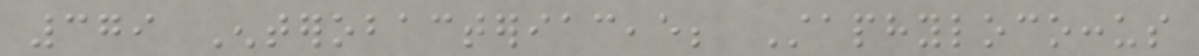379 Enterobacteriaceae; Staphylococcus
